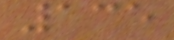135
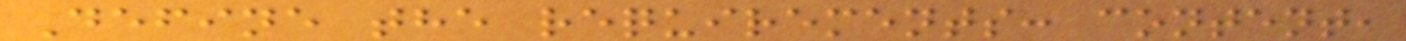Define the requirements: content,
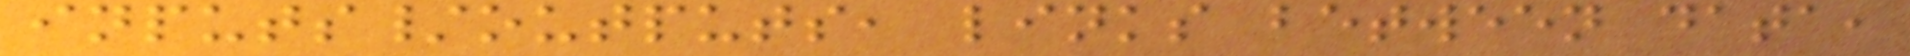inputs/outputs, links between data,
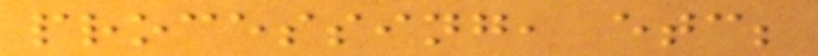processing, etc;
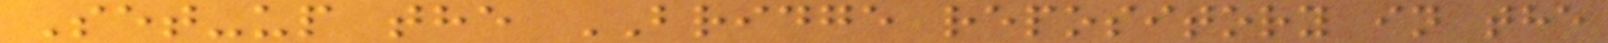Set-up the BRIDGE repository in the
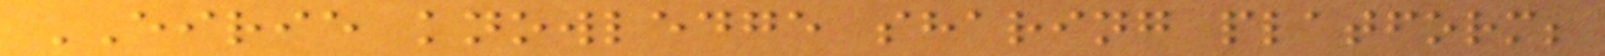EIRIE knowledge sharing platform;
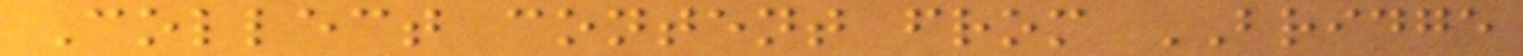Collect content from BRIDGE
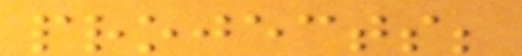projects;
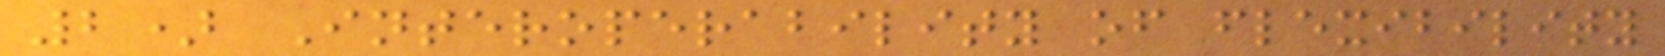2) Interoperability of flexibility
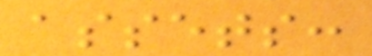assets:
